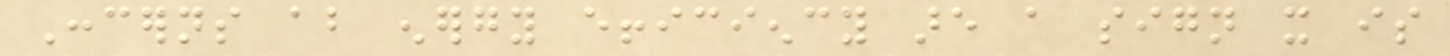Concerns about energy efficiency are a sign it is
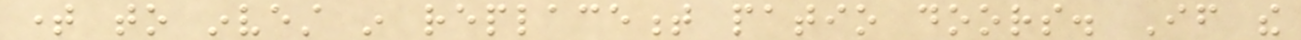time to invest in replacement patio doors. If the
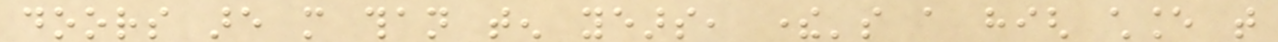doors are more than ten years, there's a high chance that
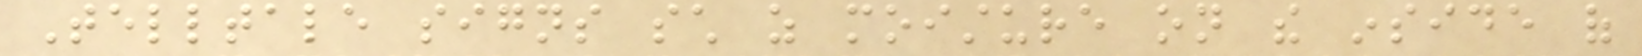Telltale signs such as moisture on the inside of
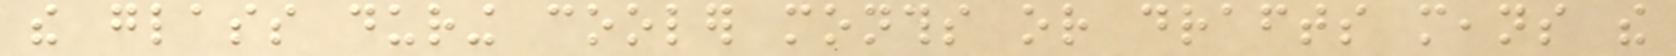the glass during cooler months or drafts means the
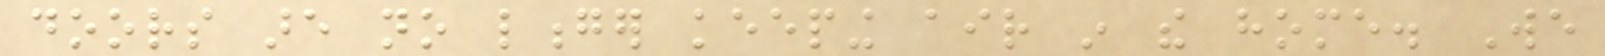doors are no longer keeping air in the home. We
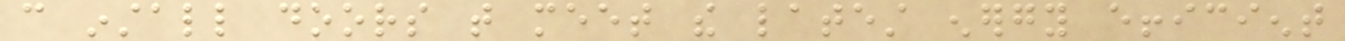can install doors that meet the latest energy efficient
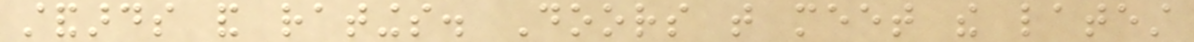standards and ratings. Doors that meet the latest
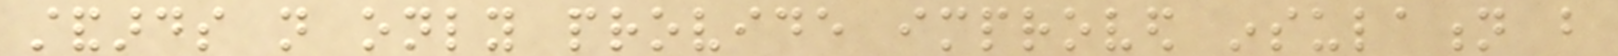standards not only provide improved insulation but
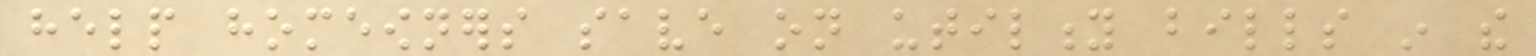help homeowners save on utility bills in the
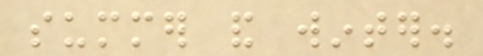summer and winter.
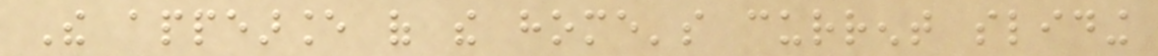The appearance of the home's current sliding
